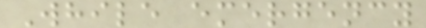While emergency
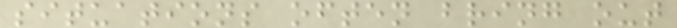situations often bring out
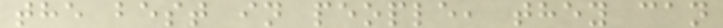the best in people, they can
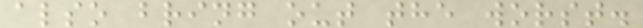also bring out the worst.
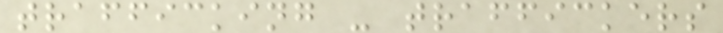trafficking - traffickers
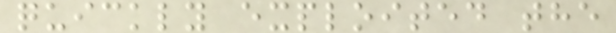quickly exploited the
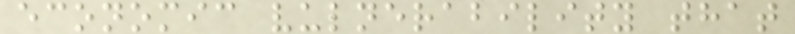economic vulnerability that
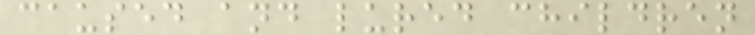caused and lured children
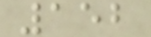152
